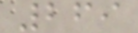269
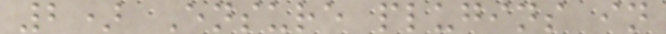2) Ensure plugins in
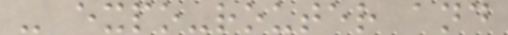- expo-router and
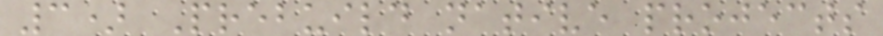3) Prebuild native projects
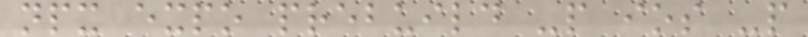npx expo prebuild -p ios -p
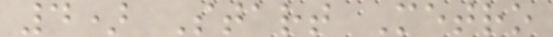4) Start Metro
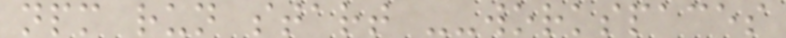npm run start --workspaces
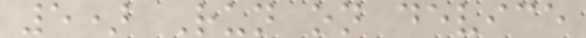5) Run on device
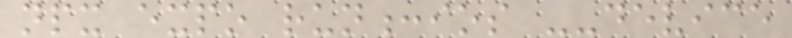npx expo run:ios --device
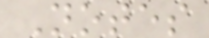Notes
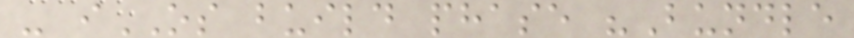- iOS build phase "Bundle
